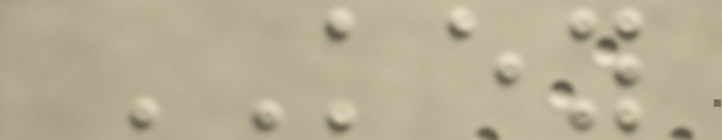KEY
